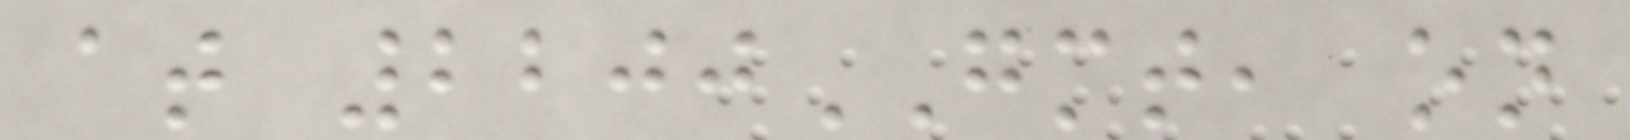at 2200GMT, on
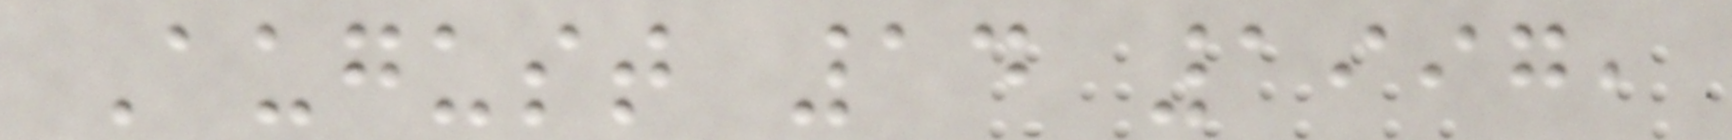August 14 1997,
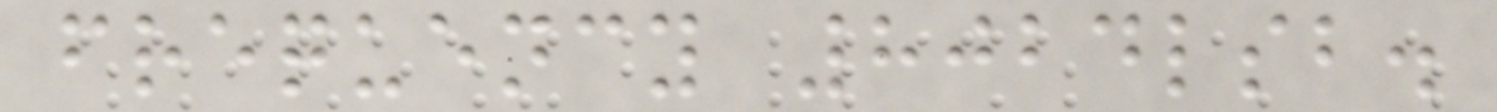frequency 8024lsb.
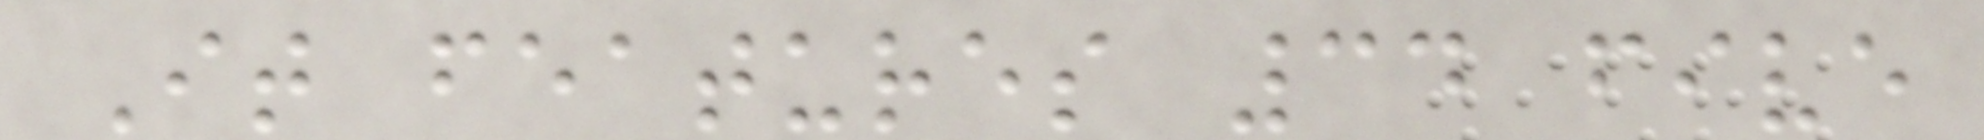It features 34 five
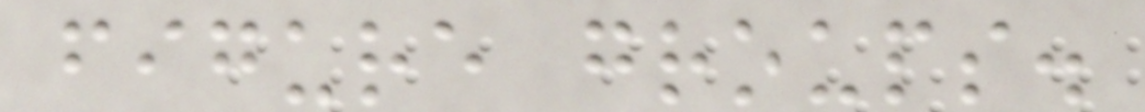figure groups.
